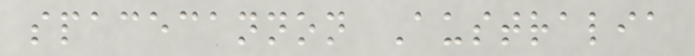spacecannon Australia
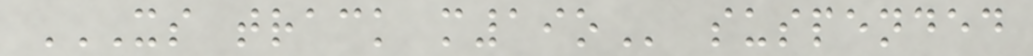XS TRACK M19O suspended
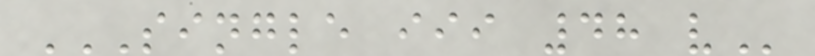SINGLE III 48 V
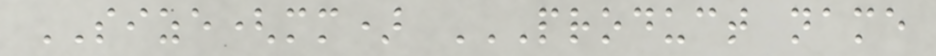SIZE(mm) PRODUCT NAME
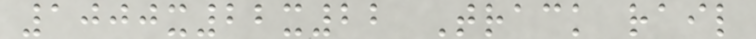1000x22x22 Track rail
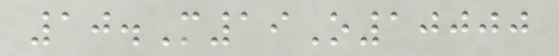10.M19O10000
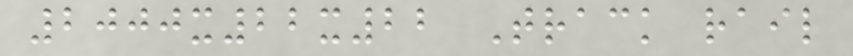2000x22x22 Track rail
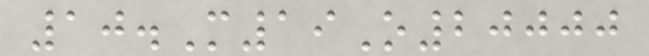10.M19O20000
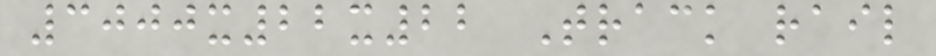3000x22x22 Track rail
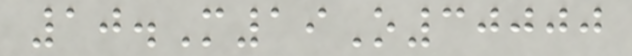10.M19O30000
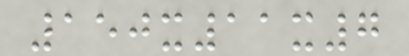150x11x7
